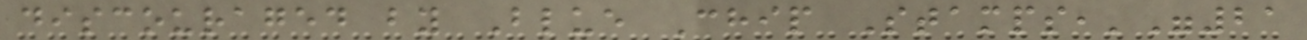discouraged by Blue Chip Stamps,'"21
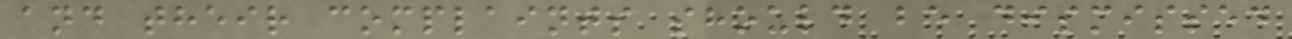and their complaints should be dismissed
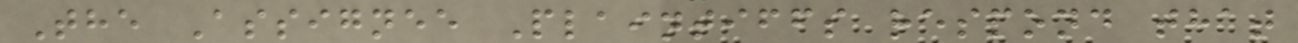The Assignee Plaintiffs respond that
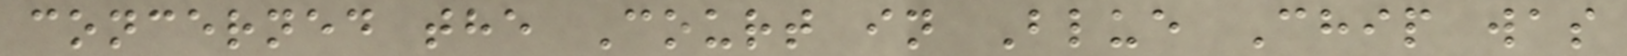concerned the Court in Blue Chip was
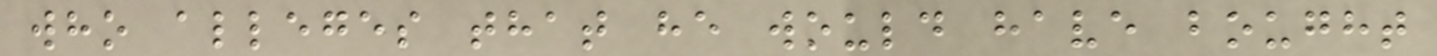who alleges that he would have bought
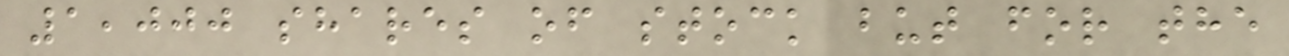1,000 shares of stock but for the
